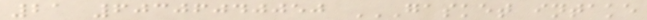21 60306040050 GASKET INTAKE
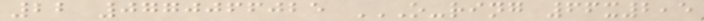22 0770066025 O-RING 66X2,5
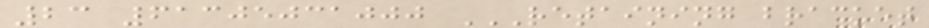23 61305031000 RETAINING BRACKET
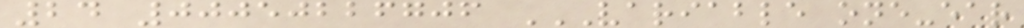24 00050226706 VARIABLE ONE-EAR
